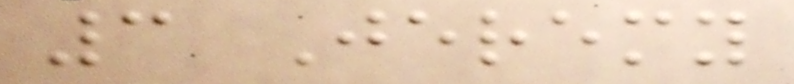3 Jeremy
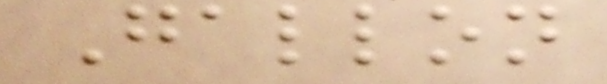Gallon
